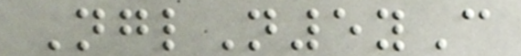NglN5yC
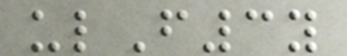ulF3y
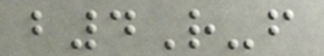b4R-f
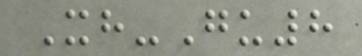Xh-Gu8
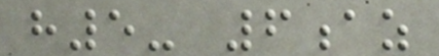h5- 6az
